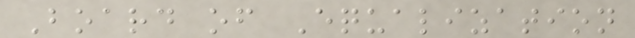Board of Equalization
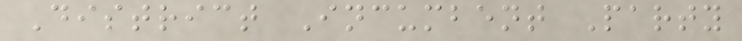District Incumbent Party
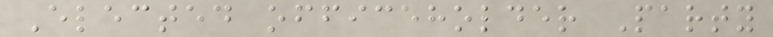Elected officeholder Party
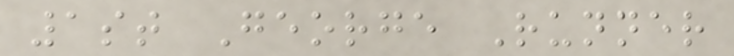1st George Runner
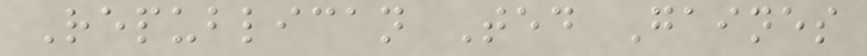Republican Ted Gaines
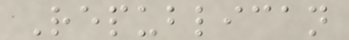Republican
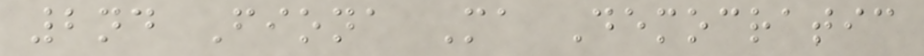2nd Fiona Ma Democratic
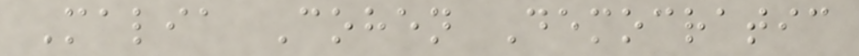Malia Cohen Democratic
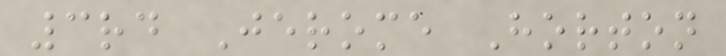3rd Jerome Horton
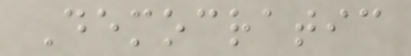Democratic
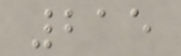215
